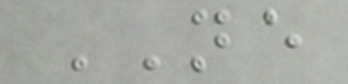NE
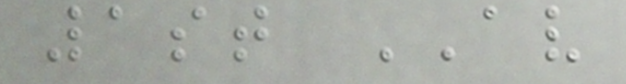1st AV
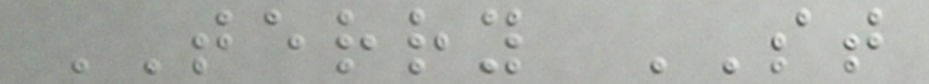TERRY ST
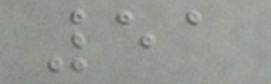51
